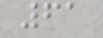61
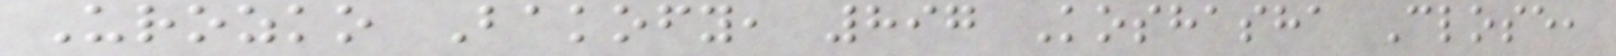Urozko Bakofy, 897 Koshasha Close,
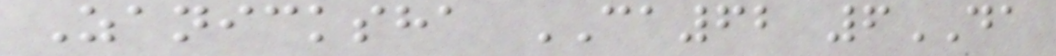Zanicksha CA62 6DA
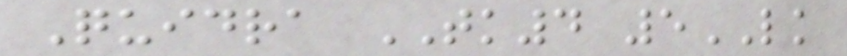Quidra TK4 5LK
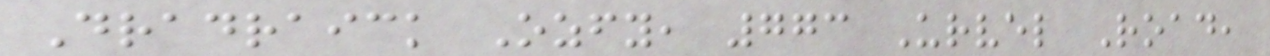Dradraick Ozfy, 773 Urvel Road,
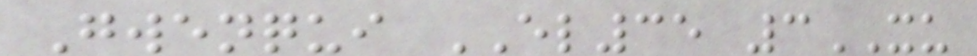Gwenqui EL35 3XU
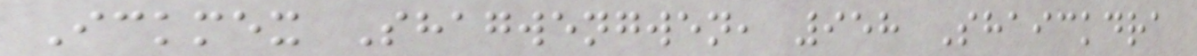Ickmex Shagwengwen, 958 Shaickdra
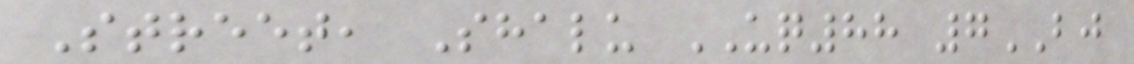Street, Shalu UQ88 7BJ
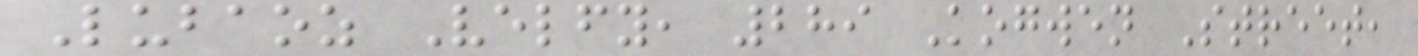Lubaoz Velfy, 289 Kogwen Street,
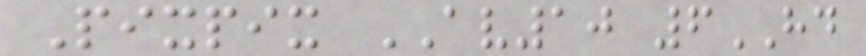Pixpix AV10 6HD
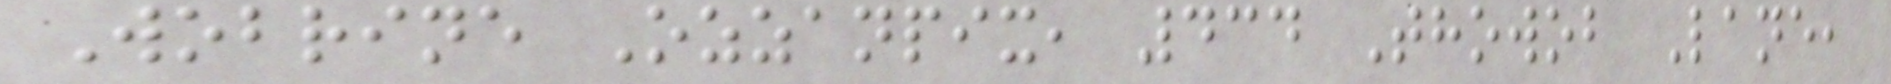Wobrine Ozzanpix, 434 Thowob Lane,
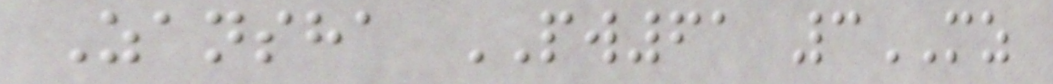Zansha PW61 3MZ
